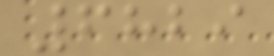6829
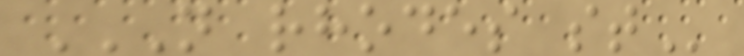N RHODES ST
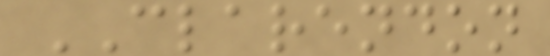CLARENDON
